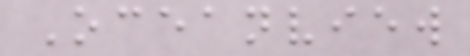Oceanview
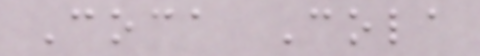Coca Cola
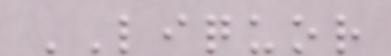LIQUOR
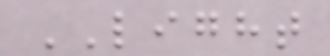LIGHT
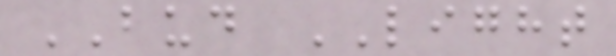BUD LIGHT
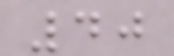40
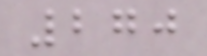270
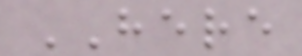HERE
